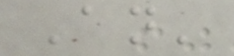An'
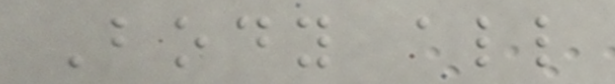Body all
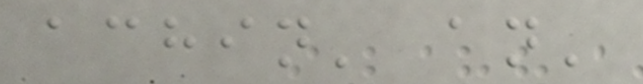achin' an'
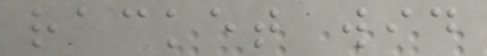racket wid
